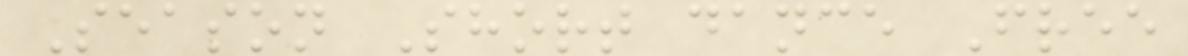Season Short dance Free
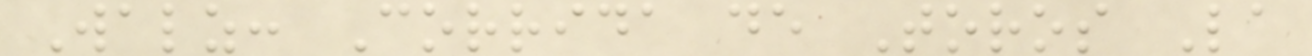Walz: Corrida de Toros La
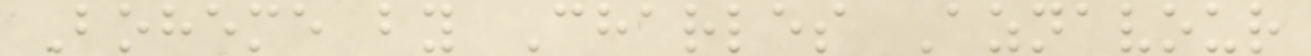Boheme by Charles Aznavour
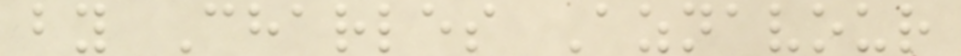by Charles Aznavour
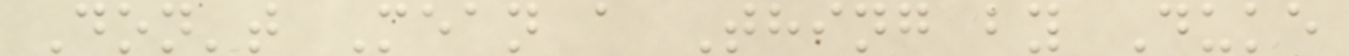Don't Mean a Thing by Duke
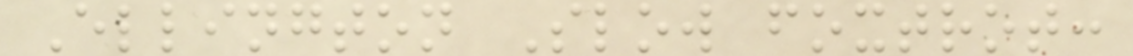Ellington Slow foxtrot:
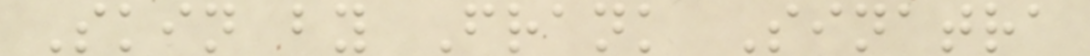Skin by Frank Sinatra
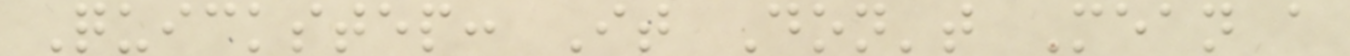Quickstep: It Don't Mean a
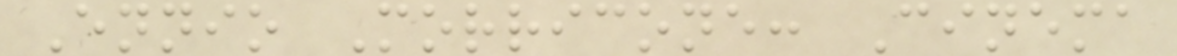Ennio Morricone: Cinema
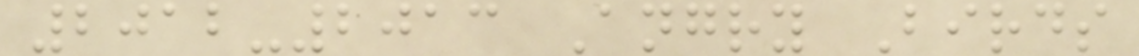2012-2013 Angry Birds
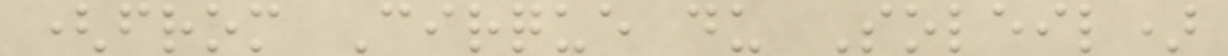(from Cirque du Soleil)
